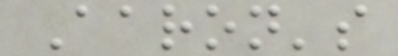Aaron's
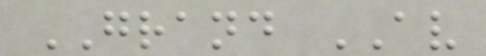GRAND AV
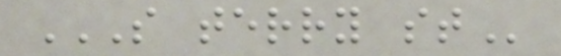S TERRY ST
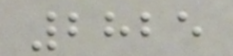2825
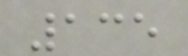135
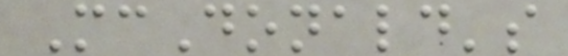McDonald's
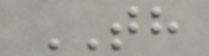TH
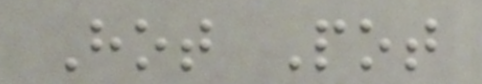Hot Pot
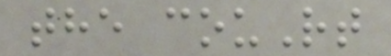the couRt
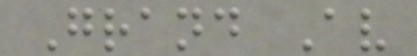Grand Av
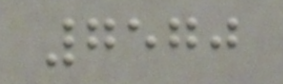7570
